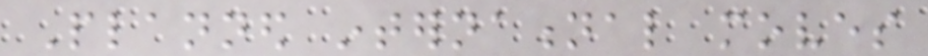Planned international moves
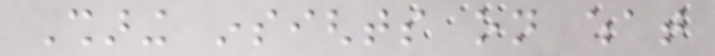Sharing insights on what
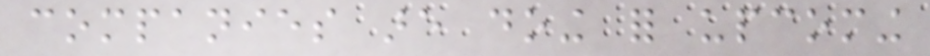companies are doing for upcoming
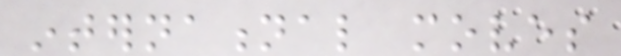international moves
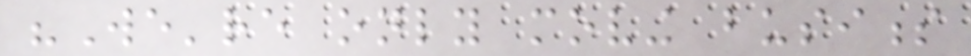"We're only moving business
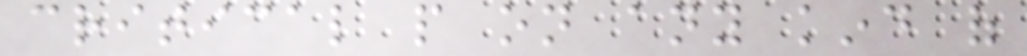critical people on any kind of
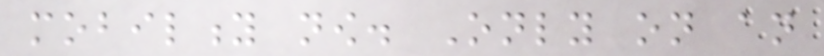mobility now. Only on an
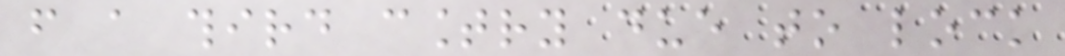from a third country due to lock
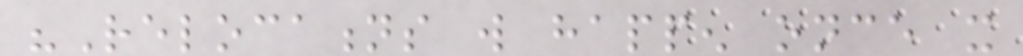"Relocations will happen once it
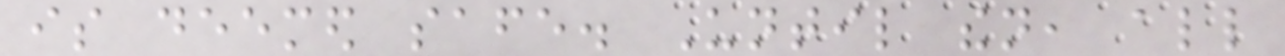is deemed safe. Until then, all
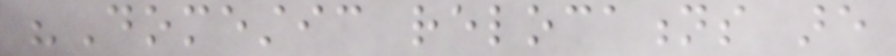"Domestic relocations are
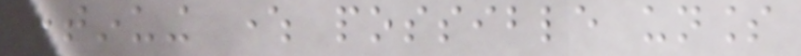continuing where possible unless
